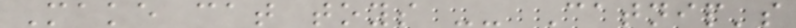Make cat toys -- Catnip's
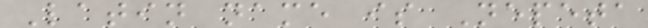Latin name is Nepeta
